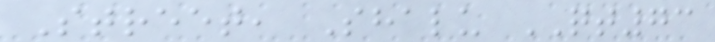Street, Shalu QT73
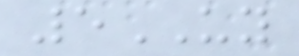5UY
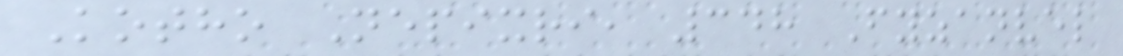Kotho Nepixri, 348 Fyzanvel
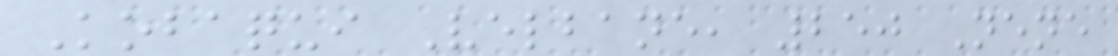Kobaqui Velbane, 250 Nene
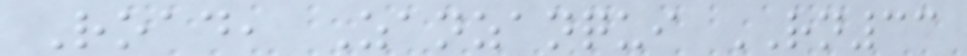Road, Zanzanqui RN33
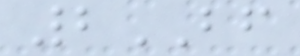2BF
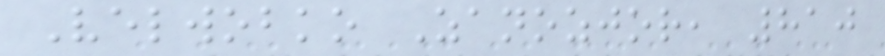Velwobko Zanozjor, 810
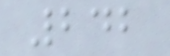242
